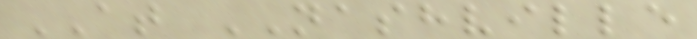AT NASHVILLE
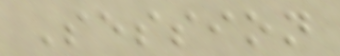Session
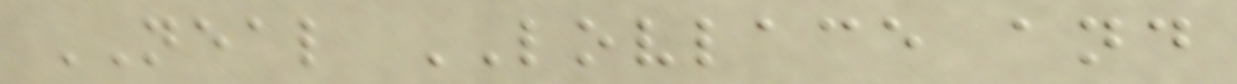NEAL LOVLACE and
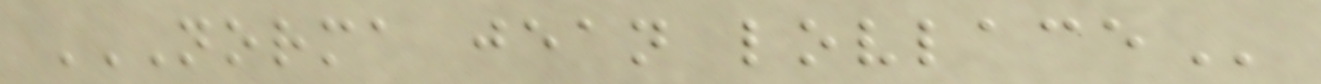NORMA JEAN LOVLACE
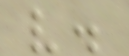v.
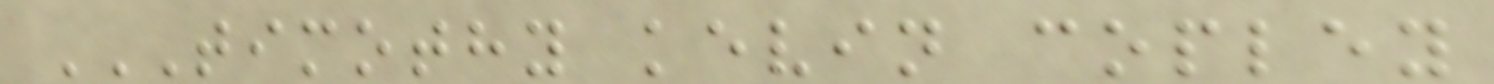TIMOTHY KEVIN COPLEY
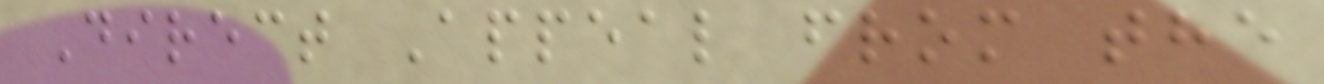Direct Appeal from the
